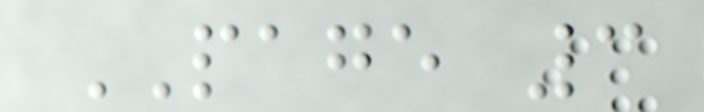PAGE 3
